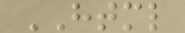HTML
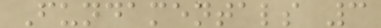Fundamentals 3
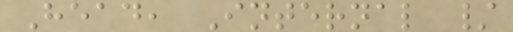Head, Internal /
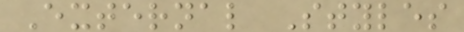External Styles
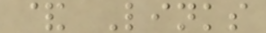& Links
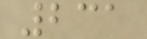231
